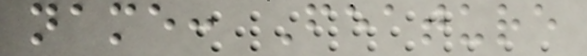name: Feature
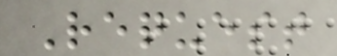Request
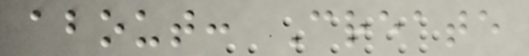about: Create
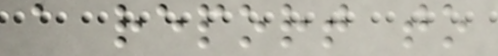a report to
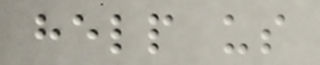help us
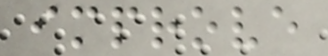improve
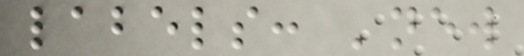labels: 'new
